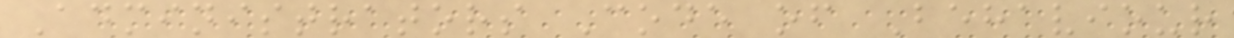Administrators Code of Behaviour
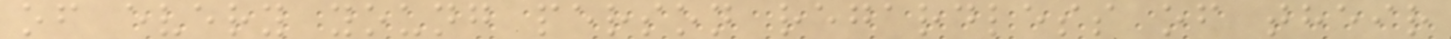of every young person regardless of their
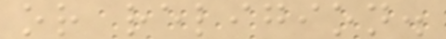or religion.
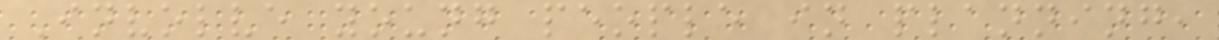Involve young people in planning,
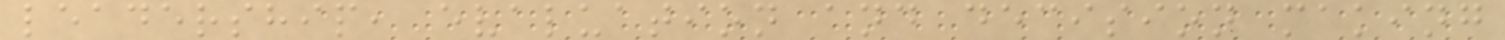leadership, evaluation and decision making
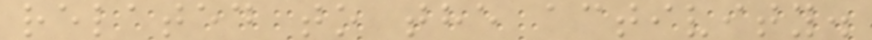related to the activity.
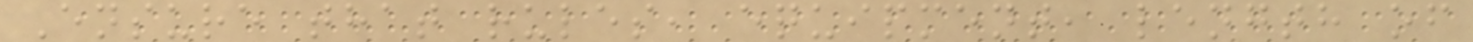Ensure that rules, equipment, length of
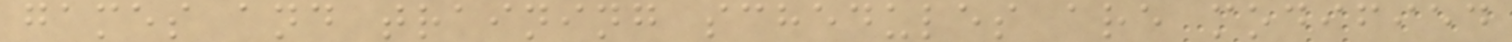games and training schedules are modified
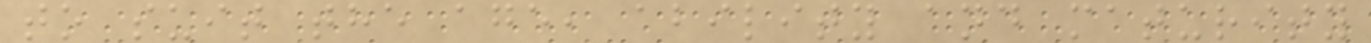to suit the age, ability and maturity
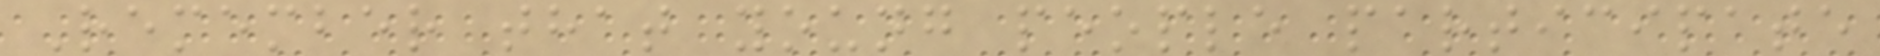Remember that young people participate
